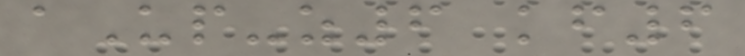aUp-z6 kf6
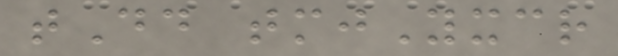tDd tmjYxcr
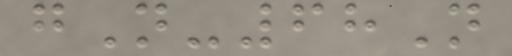gN-68N
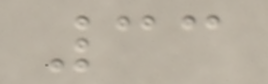33
